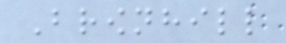Brownhill
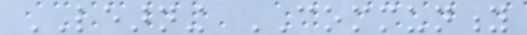LEARNING COMMUNITY
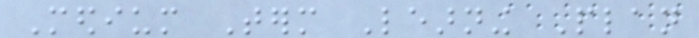Medium Term Learning Plan
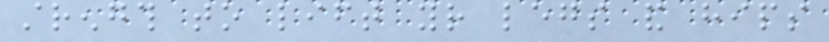strength to lift your legs and hips
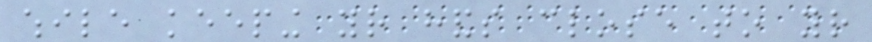while keeping your hands close to your
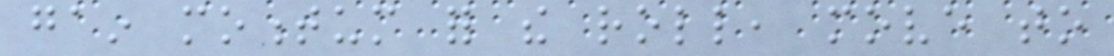gain momentum for the roll, move to
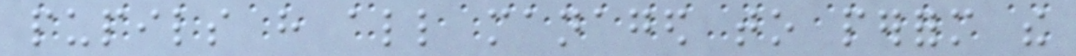pupils have all managed to perform the
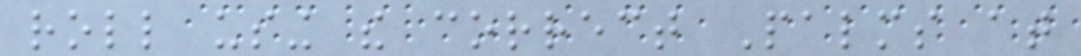roll using the correct Palms at
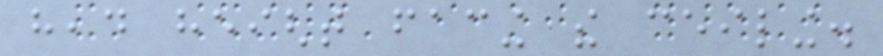head height facing the ceiling.
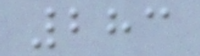283
